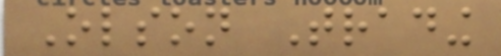Olson Trading
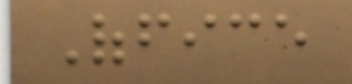Office
